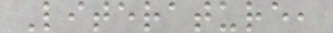Literature,
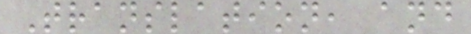Translation, and
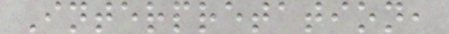Interpretation,
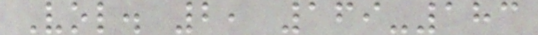Vol. 2, 169-183
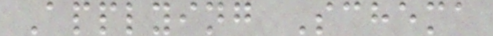Applying Schema
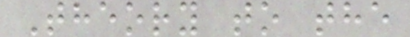Theory to the
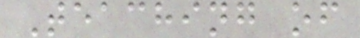Teaching of
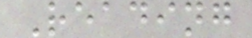Reading
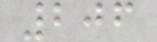206
